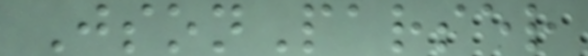JsonParser
